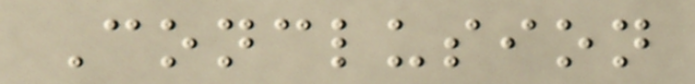Conclusion
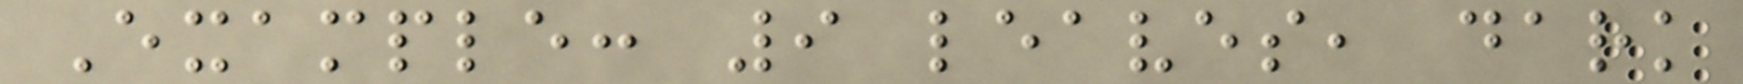Example: 9 leaves, dark
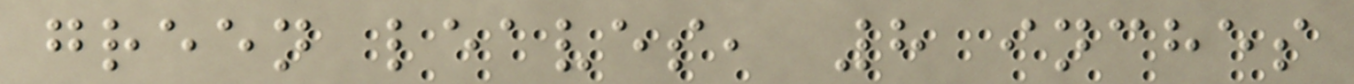green leaves, 8 inches
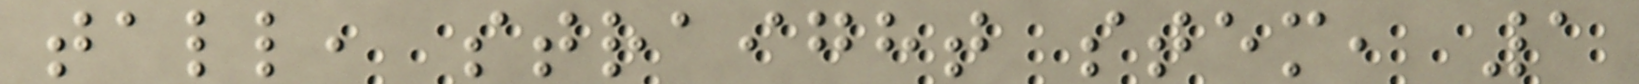tall, straight stem, 1
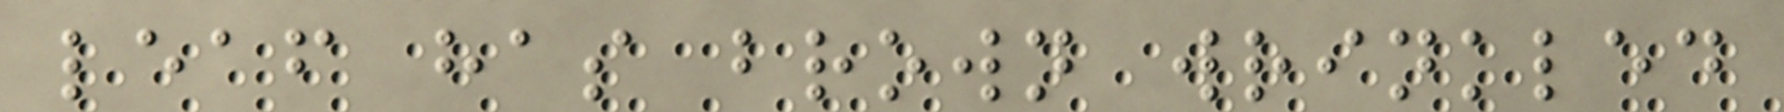leaf has brown wrinkled
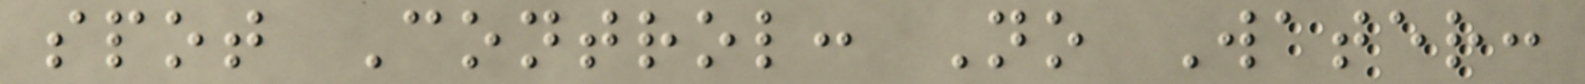spot Control: No Water:
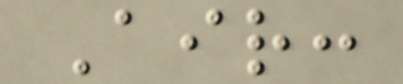Air:
